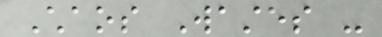Chaos Wastes -
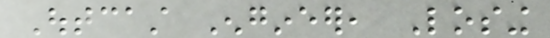Outcast Engineer, Losing
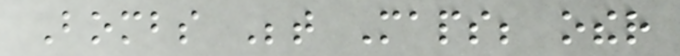Bombs Between Maps; other
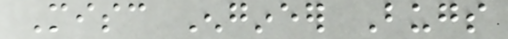Misc Engineer Bugs
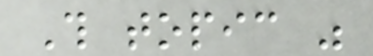This topic was
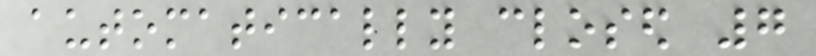automatically closed 7
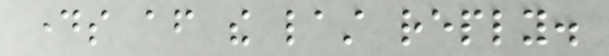days after the last reply.
